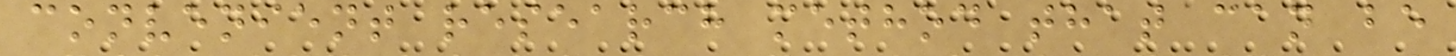convenient research method that can be
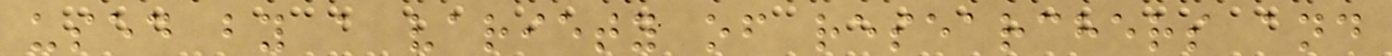used by a variety of researchers and
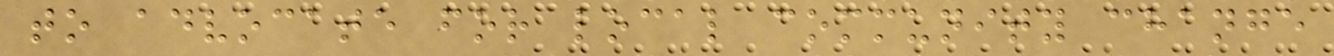to advocate for local community change
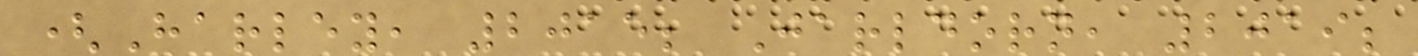(Harley, 2015; Jarldorn, 2019;
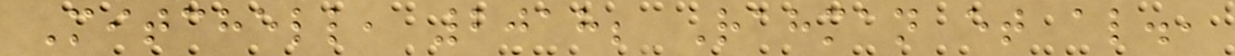Mitchell, 2018; Rahman et al.,
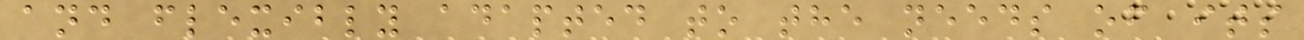and flexibly adapted to the needs of its
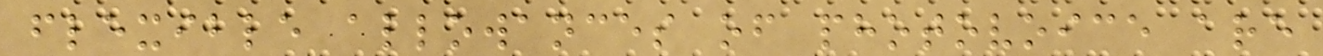flexible allowances of photovoice are
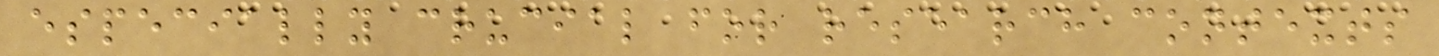especially crucial for research contexts
